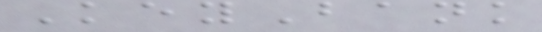KeyBank
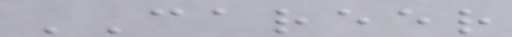CAREER
